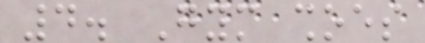4. Gym shoes
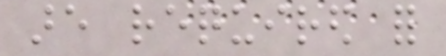are required for
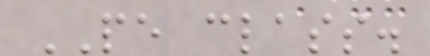PE class.
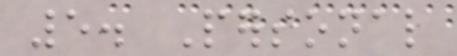5. Personal
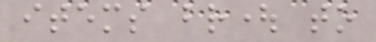items brought to
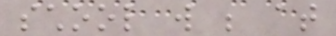school will be at
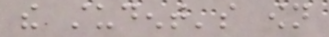the student's own
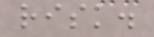risk.
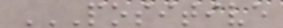POSITIVE
